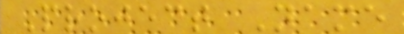Project Name
